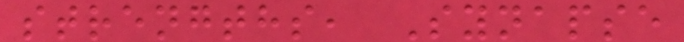strengths, Synapse
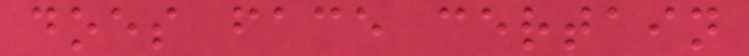does face certain
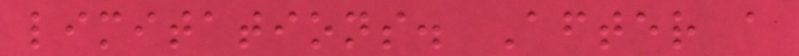limitations. After a
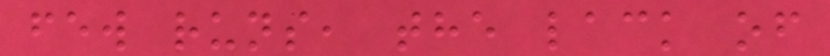few runs, the lack of
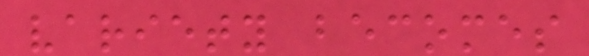variety becomes
